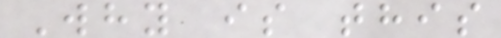Why is this
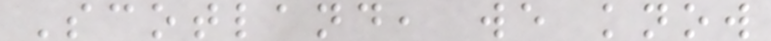Scotland, we know
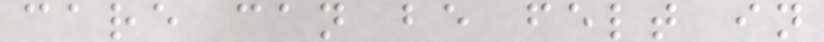care can be felt in
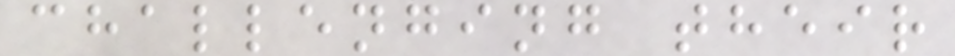challenging their
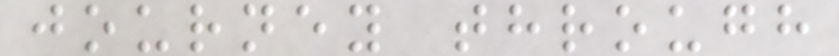journey through
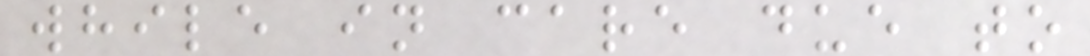while in care due to
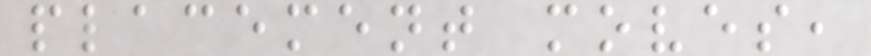placement moves,
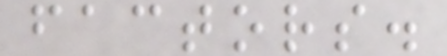factors.
